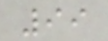99
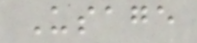Usage
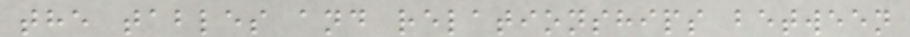the tables and relationships between
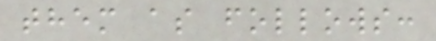them as follows:
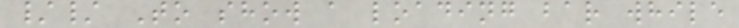// To show a loading bar while
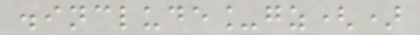.include_gz()
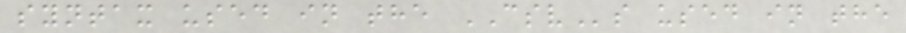syntax used in the CSVs used in the
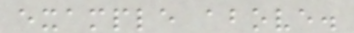example above.
